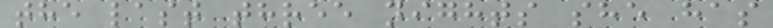the last three nights she has
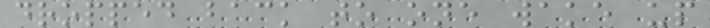dropped back to one wake up
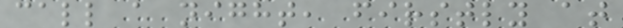call a night, firstly at
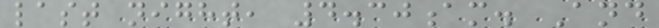last night, 4.30am. And
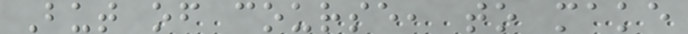But of course, to make
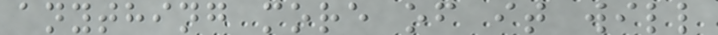anything more of it will
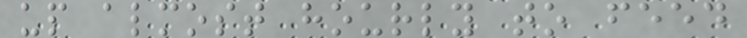up almost hourly to feed
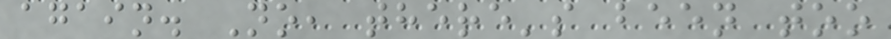again. No, there's been too
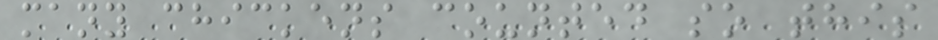many chickens counted so this
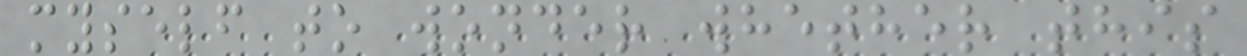myself to wonder whether this
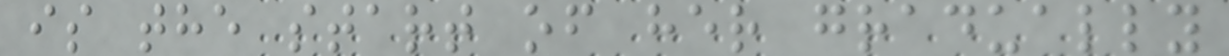is the start of her gradually
